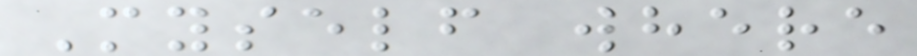Myself where
